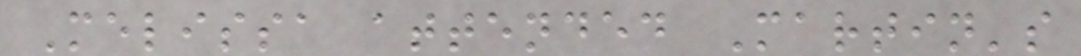Melissa attended Martin's
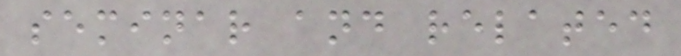seminar and related
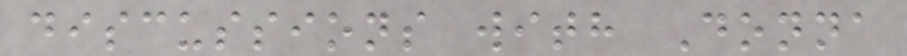discussions with Donna
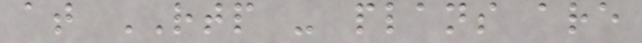at RTP - plans are
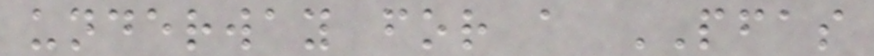underway for a PFAS
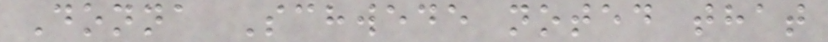Donna Schwede noted that
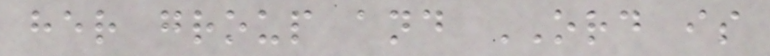her group and ORD is
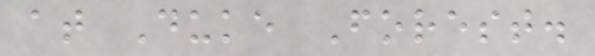at Duke Forest.
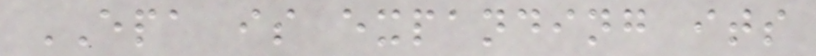EPA is expanding its
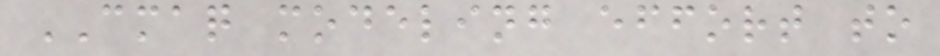CMAQ modeling effort to
